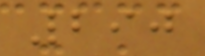290
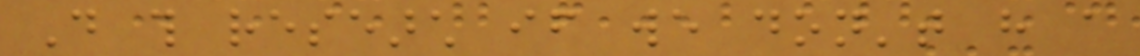Do this research if we don't have a
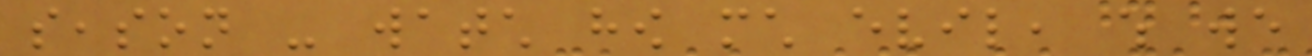season - watch how much evil, which we
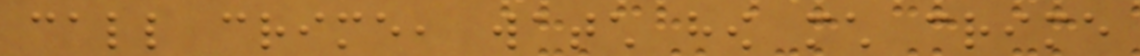call crime, watch how much crime
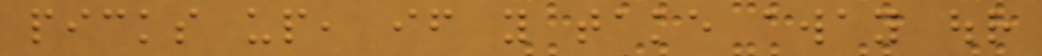picks up, if you take away our
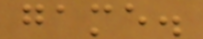game.
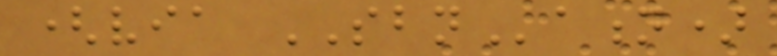(via SBNation)
